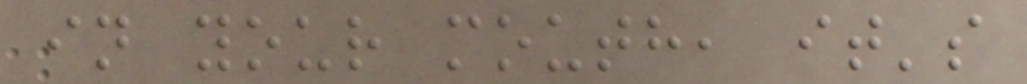in your mouth, it's
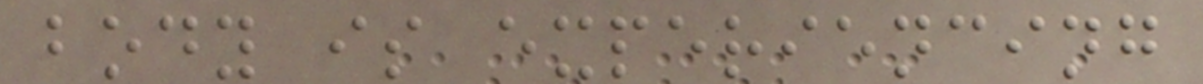body is experiencing
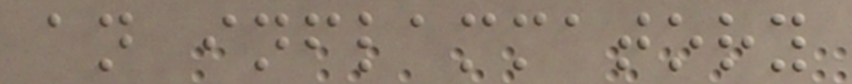an inflammatory
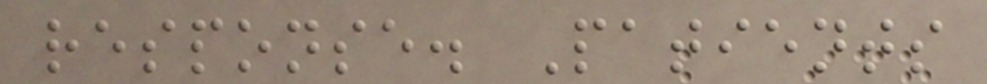response. Patients
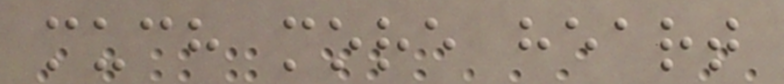much more heart
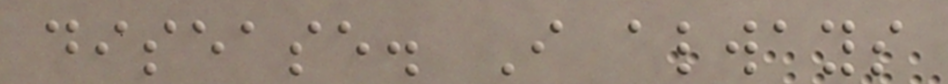disease. I always
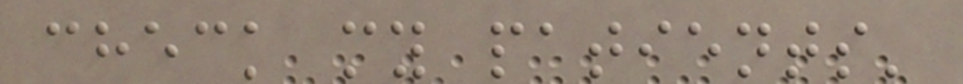check my patients'
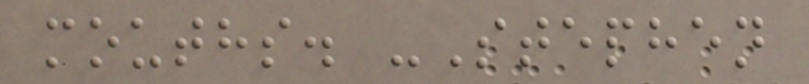mouths. -Stephen
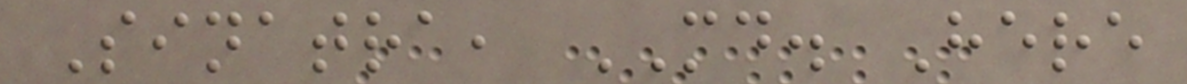Sinatra, MD. Here
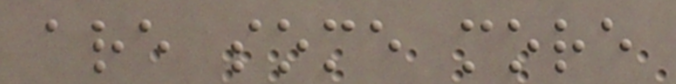are some more
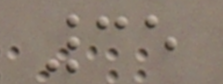35
